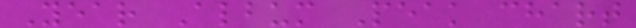Year Album Peak chart
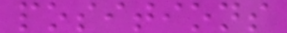positions
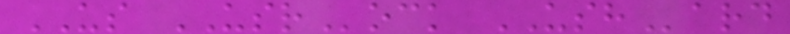US USRock USHard
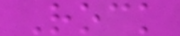Rock
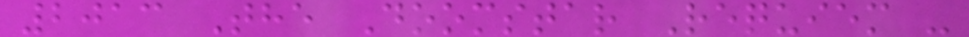2013 The Doomstar Requiem -
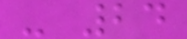- 24
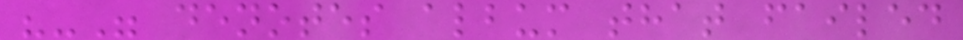"-" denotes album that failed
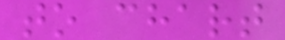to chart
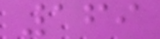169
